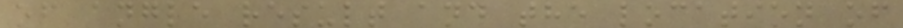of angle result and the location of
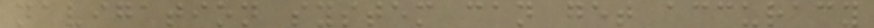navigation system can get accuracy
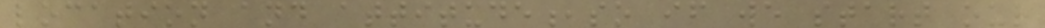location and attitude,so if we start our
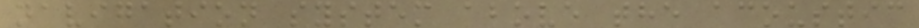navigation system above the acoustic
